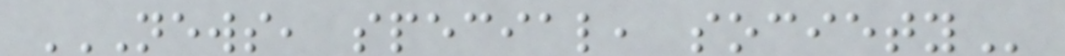NEWS, SPECIAL, SOCIETY
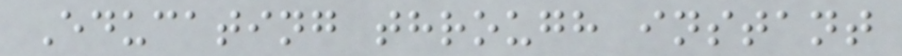Educating through instant
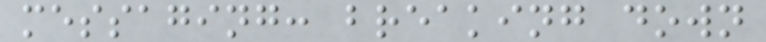messaging: breaking down
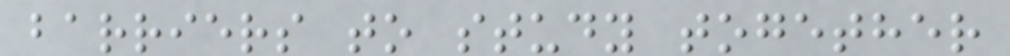barriers to study together
